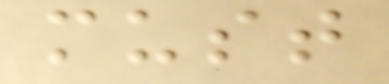must
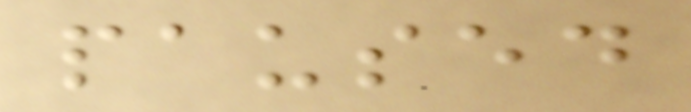paused
